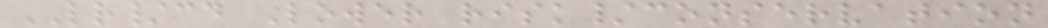LR/cd Lower risk/conservation
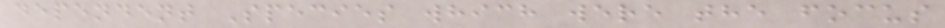dependent Species which were the focus
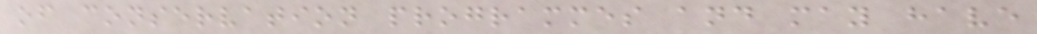of conservation programmes and may have
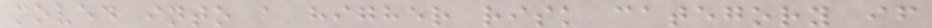moved into a higher risk category if
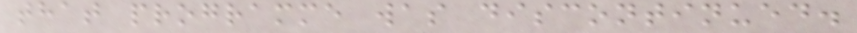that programme was discontinued.
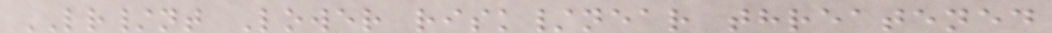LR/nt Lower risk/near threatened
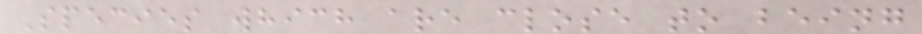Species which are close to being
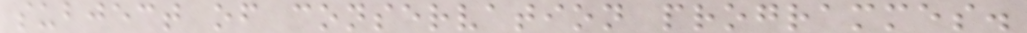subject of conservation programmes.
